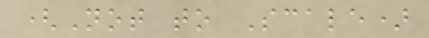(Not to Scale)
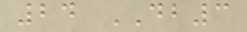24 DB3
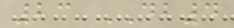23 DB4
